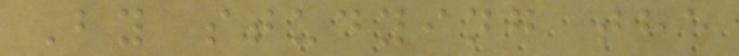By studying the
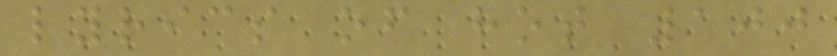lyrics of hot 100
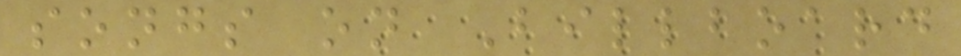songs on Billboard
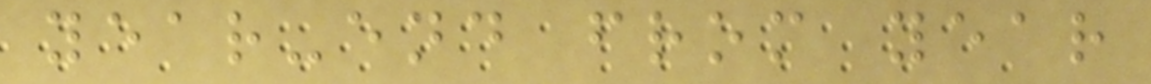year-end from year
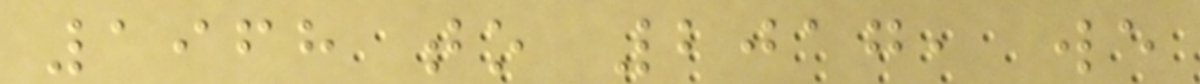1968 to 2017, we
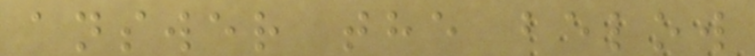answer the below
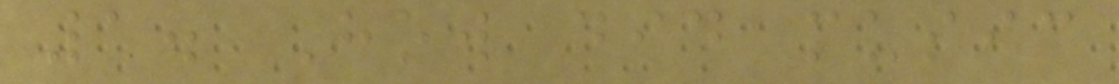1. How did music
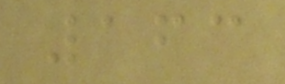163
